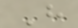H
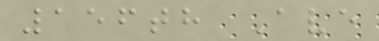156th Ave
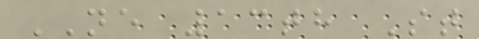NE 13th St
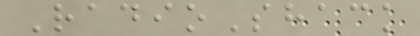RadioShack
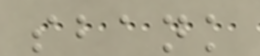sbank
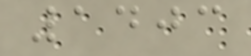1403
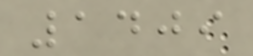1409
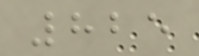825
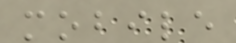mobile
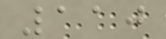110
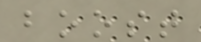boost
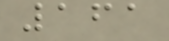161
